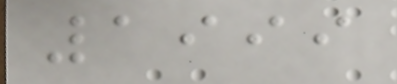1999
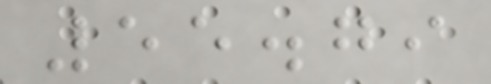55.79
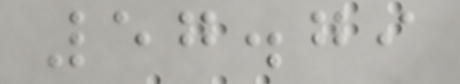57.79
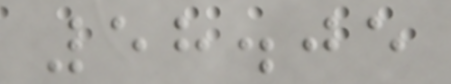58.05
